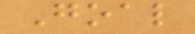Goal
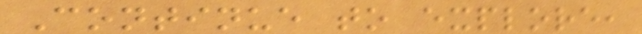Continue to explore,
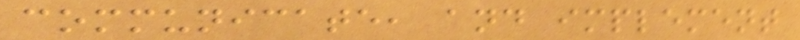communicate, and implement
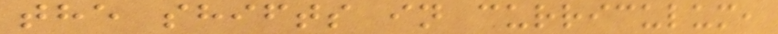the shifts in curriculum,
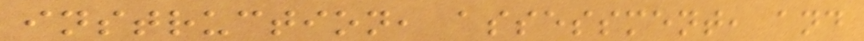instruction, assessment, and
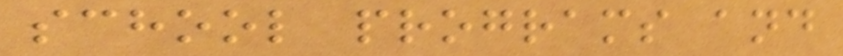school programs and
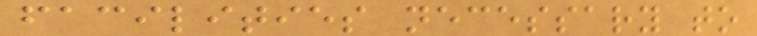facilities necessary to
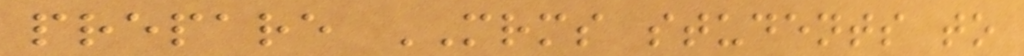prepare MRMS students to
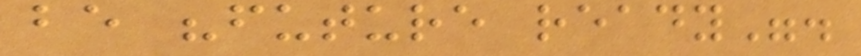be "future ready".
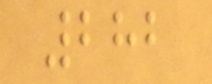282
